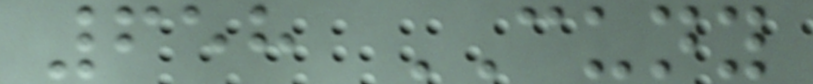658 CUNY
